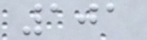101
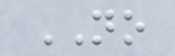NO
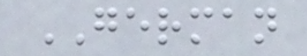GERMAN
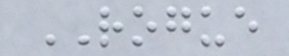ROGUE
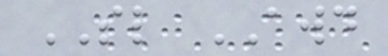SL AWD
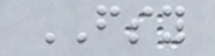FSY
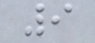9
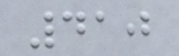410
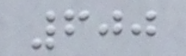600
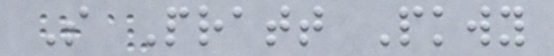S Pratt Pkwy
